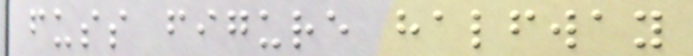fuss figure halfway
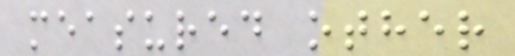measured other
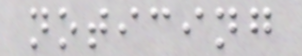noticing
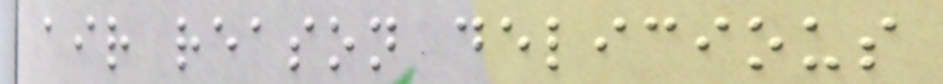air reason delicious
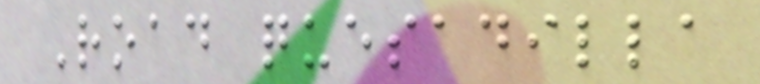Road quesadilla
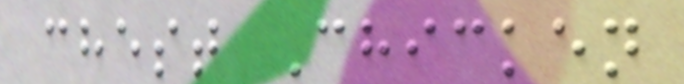chest Chicken
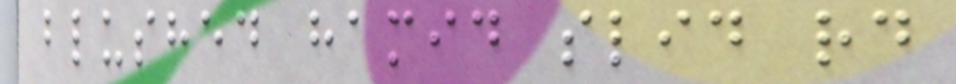blushed hamid slid rd
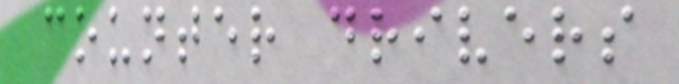counter drivers
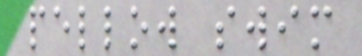pellow swim
